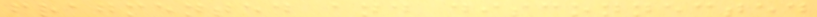fragmented and disconnected
